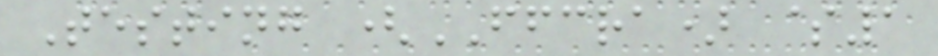Testing (FFCRA) $1
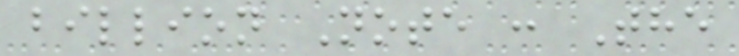billion Note : The
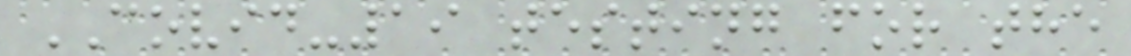COVID-19 testing for the
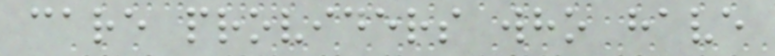care providers who have
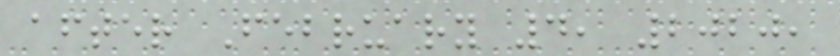after February 4, 2020,
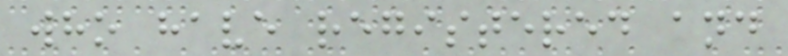who have registered and
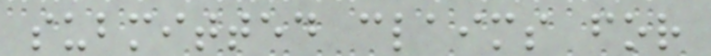submitted claims for
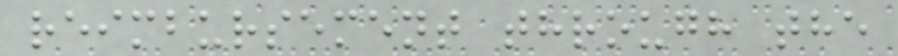reimbursement through the
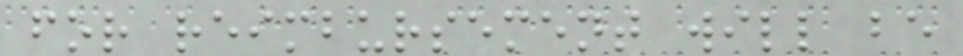for reimbursement will be
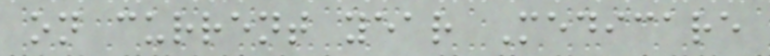on current year Medicare
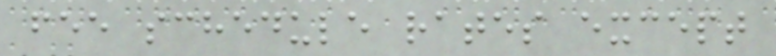fee schedule rates except
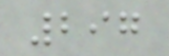297
